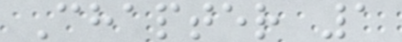Chapter 1
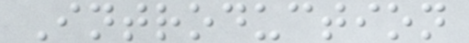Introduction
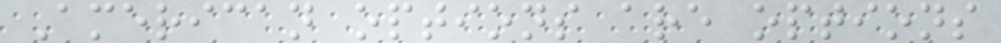American options are options
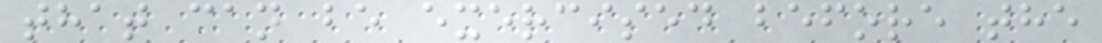that can be exercised before the
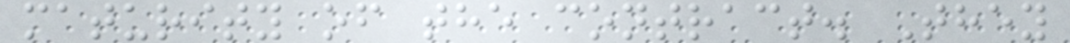maturity of the contract. They
